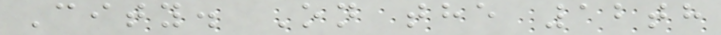City. On the 12th
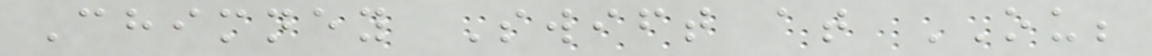Chimney Swift at OU;
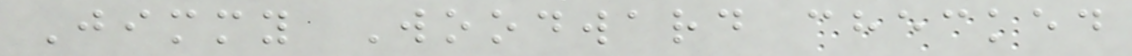Jimmy Woodward checked
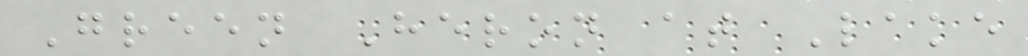Green Heron at Lake
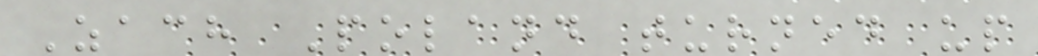Zach Poland turned up
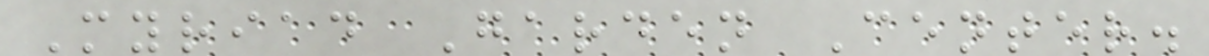Myriad Garden Center.
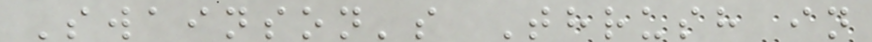Swainson's Thrush in
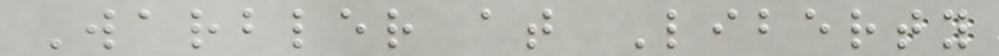Warbler at Liberty
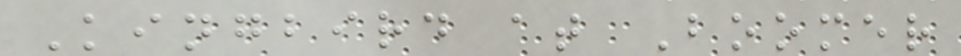Kingbird at Boomer
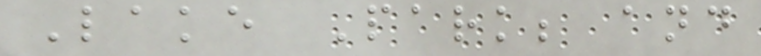Lake Park; and
